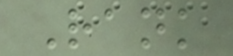Rank
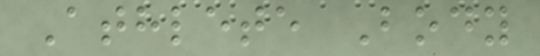Athlete Body
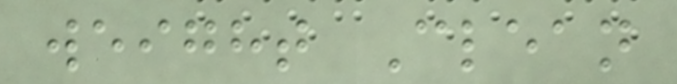weight Clean
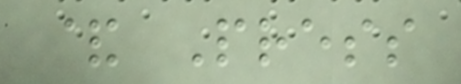& Press
